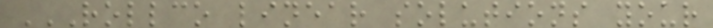ROLLCO LINEAR SOLUTIONS YOUR
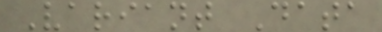Variant Data
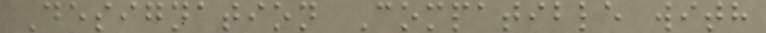Designation Compatible with
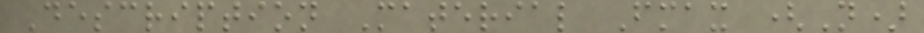Description Material Fmax (N)
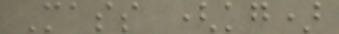Mass (kg)
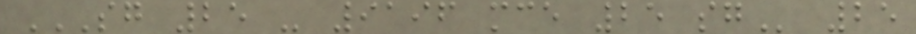SG 25 - 9196 MCE 25 SG 25
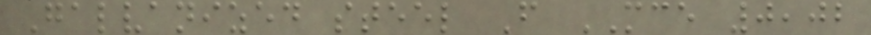Galvanized steel F MCE 0,02
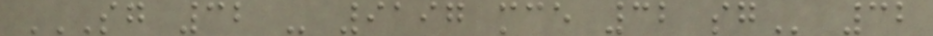SG 32 - 9197 MCE 32 SG 32
